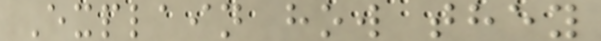Explain how they
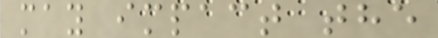may impact the
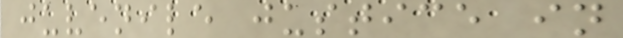juvenile justice in
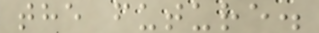the future.
